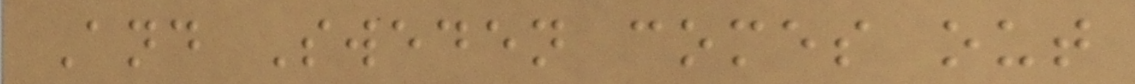And Sweden comes out
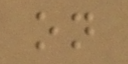on
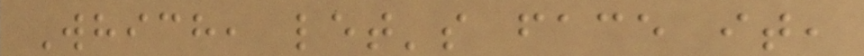Which, let's face it,
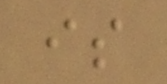is
